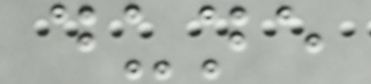dune
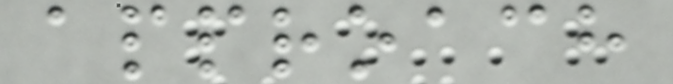approach
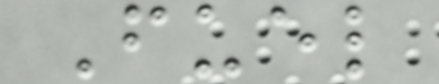Fuel
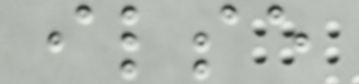ilse
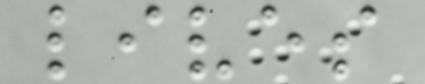lives
